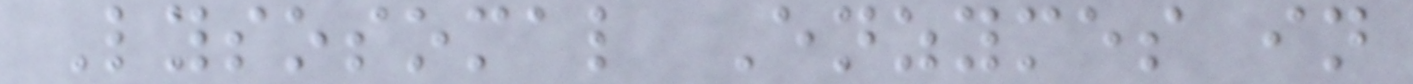Lysosomal Enzymes in
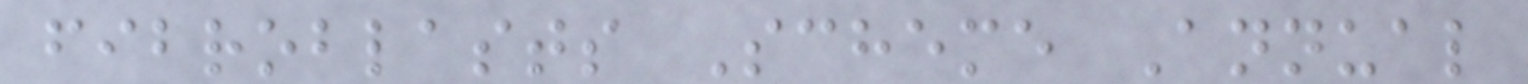fibroblasts Scheme Annual
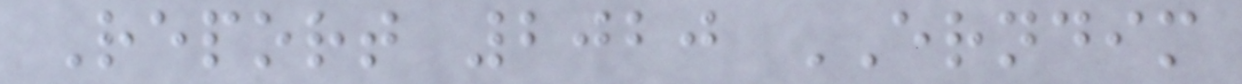Report 2020 ERNDIM
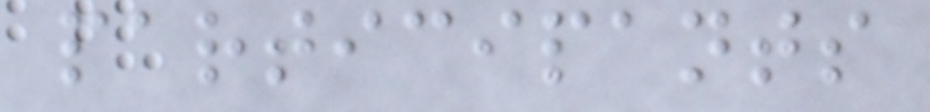participants
